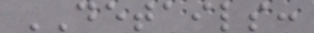DETAILS:
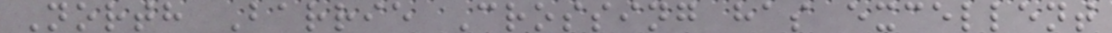North Barrie Crossing has excellent
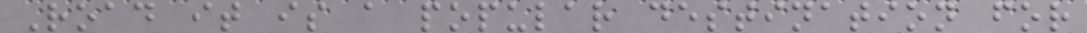Road it is a popular destination for
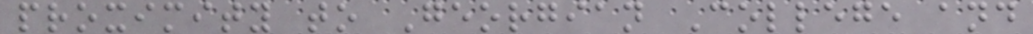proximity to Georgian College and
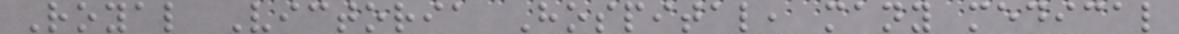Royal Victoria Hospital, many medical
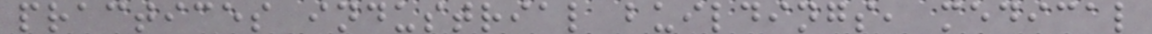practices industrial buildings, medical
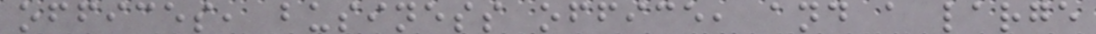offices, business office, and a large
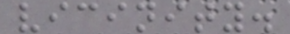vicinity.
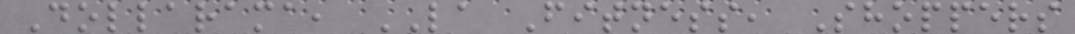Dollarama, LA Fitness, Shoppers
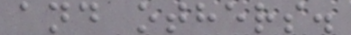and others.
